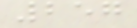257
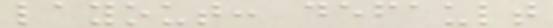layout: default
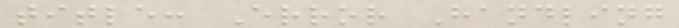title: Error Handling
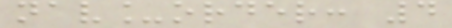nav_order: 4
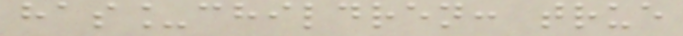has_children: true
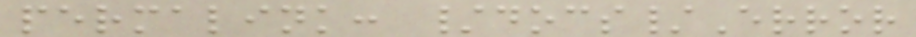permalink: /docs/Error
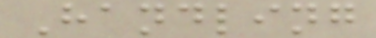Handling
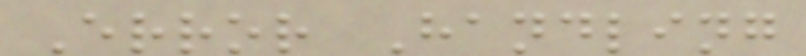Error Handling
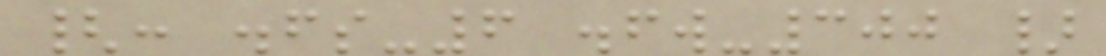{: .fs-6 .fw-300 }
